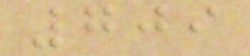709
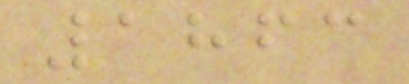1863
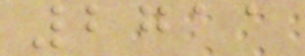2711
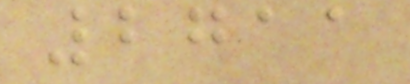2711
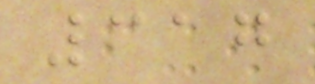317
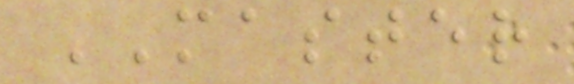MASTER
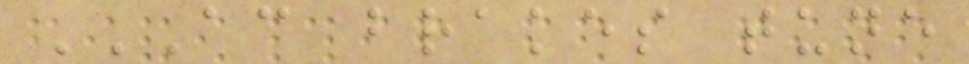AC BRAKES TUNE
